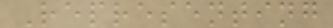Representing
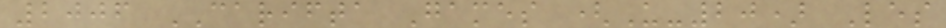2006 CARIFTA Games (U-20) Les
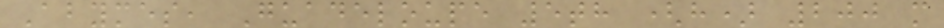Abymes, Guadeloupe 5th (h) 200 m
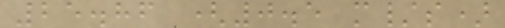25.86 (0.5 m/s)
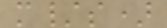m/s)
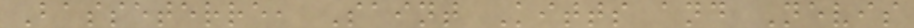Basseterre, Saint Kitts and Nevis
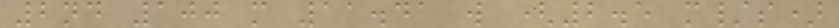2nd 100 m 11.41 w (2.5 m/s)
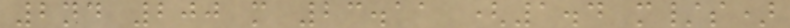2nd 200 m 23.11 (1.4 m/s)
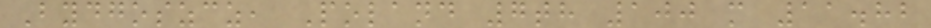Bydgoszcz, Poland 7th 100 m 11.82
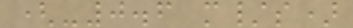(-0.6 m/s)
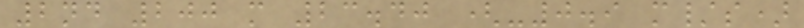2nd 200 m 23.40 (-0.9 m/s)
